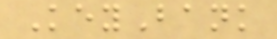KeyBank
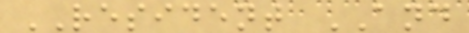RESIDENT AND
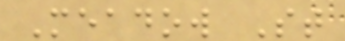Meadow St
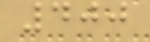400
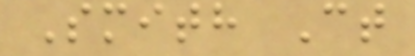Smith Ct
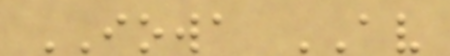IOWA AV
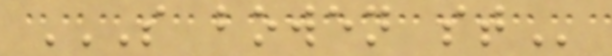S BOWEN ST
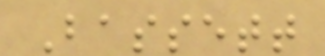Bassett
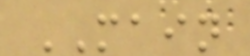MAIN
